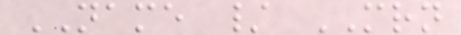NAME / MRN
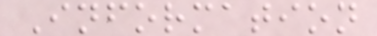Information
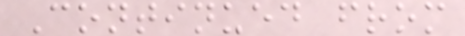Continued from
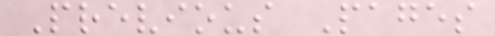Previous Pages
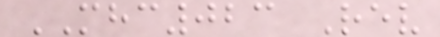MHC023 Rev
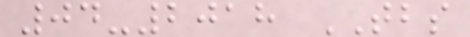04-2018 TBS
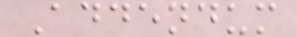Addendum
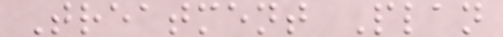Treatment Plan
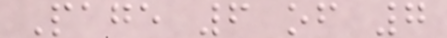Page 6 of 7
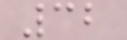32
